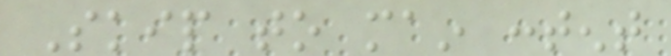Skip to main content
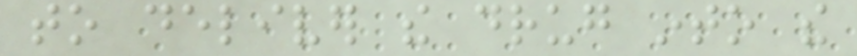to deliver the drug into the
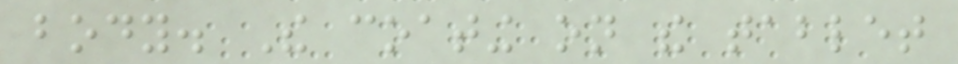body. The coating on the tablet
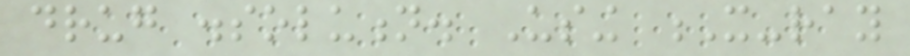drug dissolution. Using X-ray
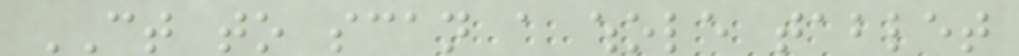CT to scan a whole tablet
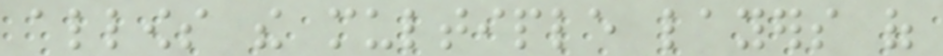allows the multiple layers of
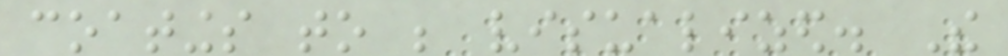coatings to be visualized. The
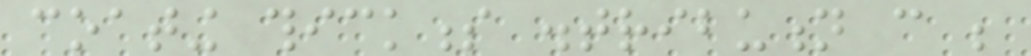coating thickness distribution can be
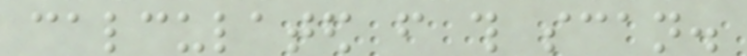calculated from this scan.
